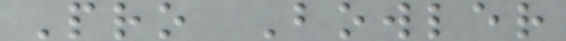Pro Bowler
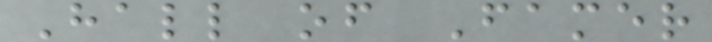Hall of Famer
